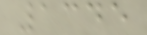1345
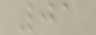01
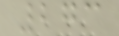273
